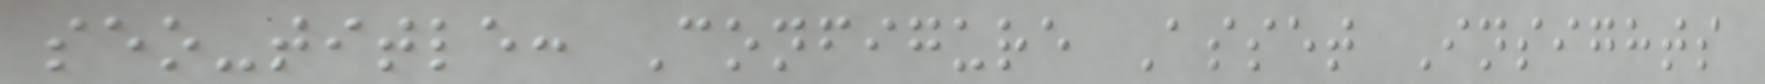seo-title: Configure Asset Insights
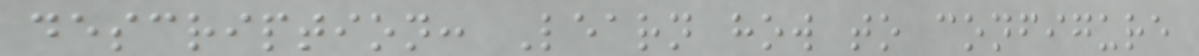description: Learn how to configure
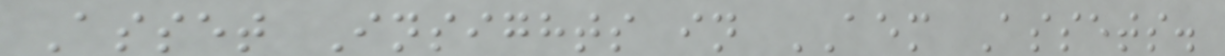Asset Insights in AEM Assets.
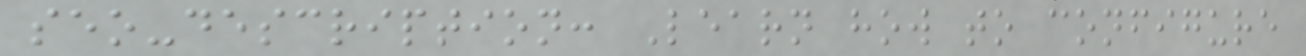seo-description: Learn how to configure
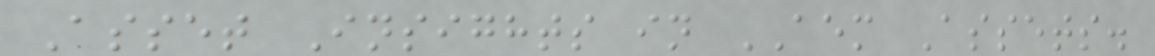Asset Insights in AEM Assets.
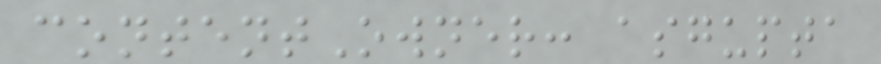contentOwner: asgupta
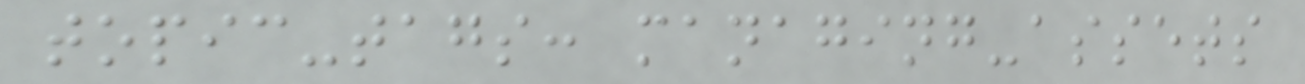topic-tags: managing-assets
